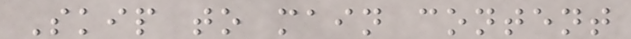Skip to main content
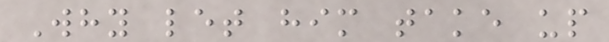Why let him take up
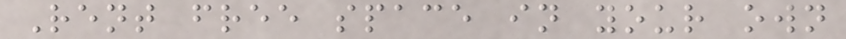Rent free space in your own
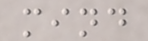mind
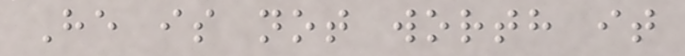He is not worth it
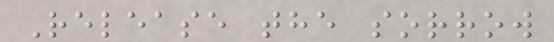Release the sorrow
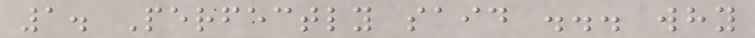1. Perfectly said ... why
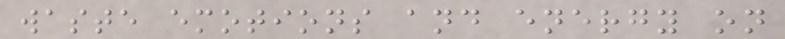waste emotions and energy on
